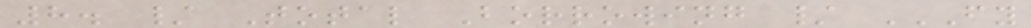8. / Total Borrowing / FY
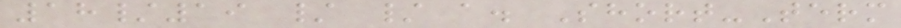18/19 / / a. Short-Term
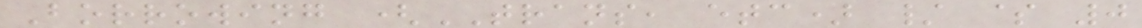Borrowing (TRANS, etc) / $ 0
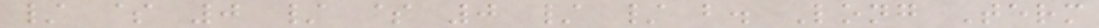/ $ 0 / $ 0 / / b. Long Term
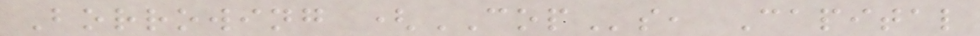Borrowing (COPs, Capital
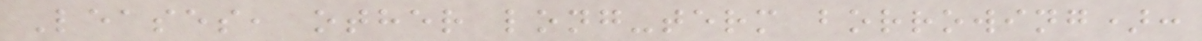Leases, other long-term borrowing):
